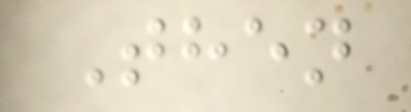Then
